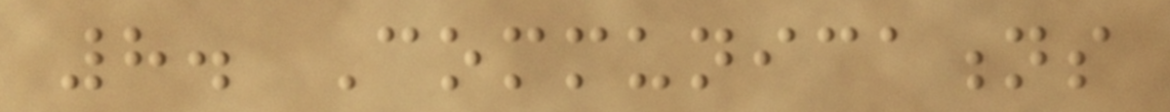8. Communications
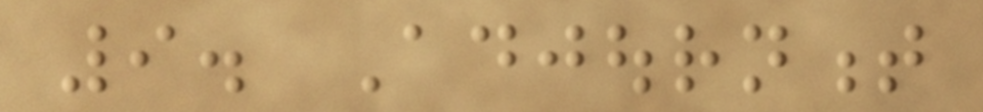9. Adjournment
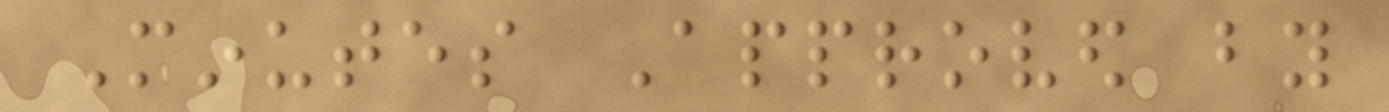Minutes Approved by
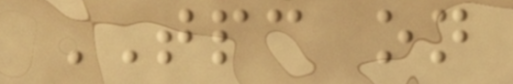TPC on
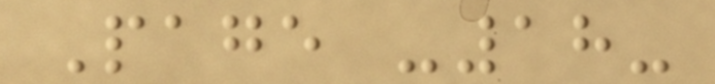Page -18-
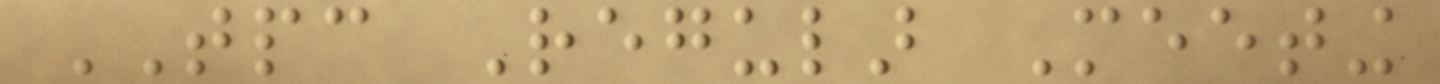TPC Regular Meeting
